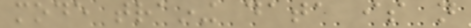mode training data is not
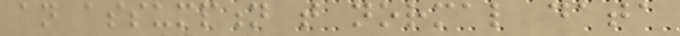an assumption that normal data
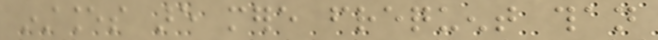instances are mere frequent than
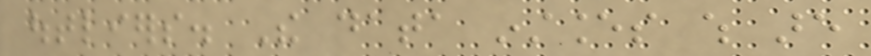outliers. The data instances which are
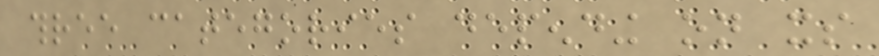three categories depending on its
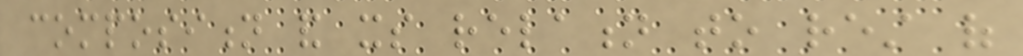composition and its relation to rest of
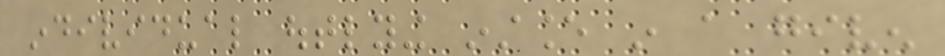individual outlying instance in a given
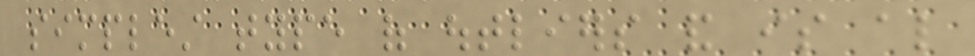simplest type of outliers and is also
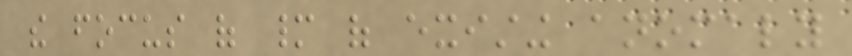the focus of many of existing anomaly
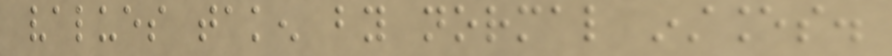values taken by normal instances.
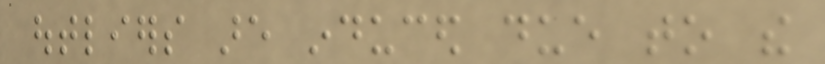outliers are induced due to the
